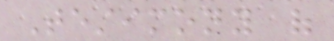Testimony of
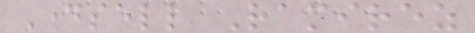Daysell Ramirez
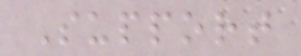Support
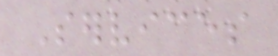Services
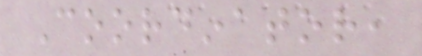Coordinator,
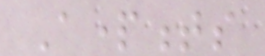Apartments
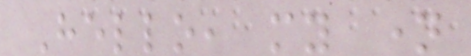Hello, my name
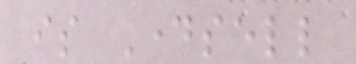is Daysell
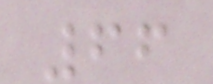66
